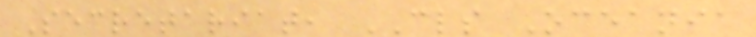Secretariat, CLS Oceania
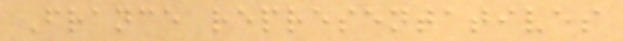France representatives
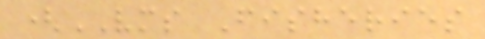(VMS Fisheries
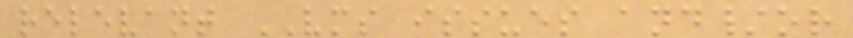relevant VMS issues and/or
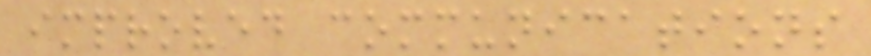improved communications
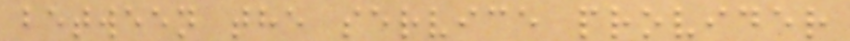between the service provider
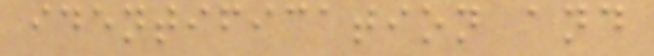identification and
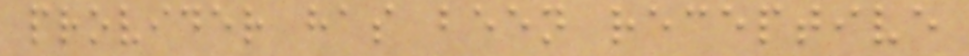provider has been receptive
